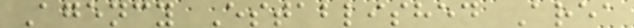Agency Established Area
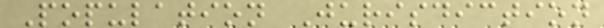Population Jurisdiction
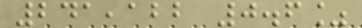241,122 0.6%
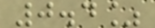0.4%
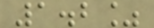1.2%
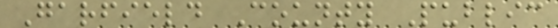Garfield County Public
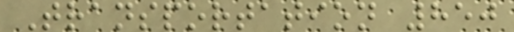Transportation 850
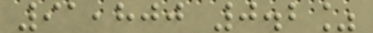91,800 0.2%
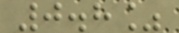0.8%
